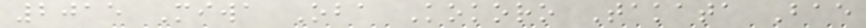2015 Miwa Oba Kokoro Takata Bae
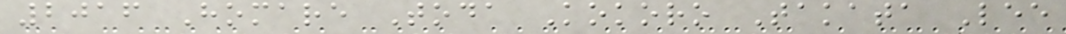2016 Homare Toda Kokoro Takata Lee
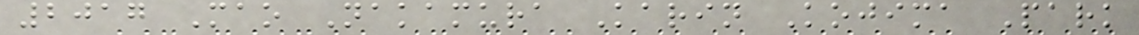2017 Mao Nakamura Karin Kojima Park
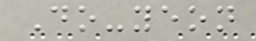Do-yeon
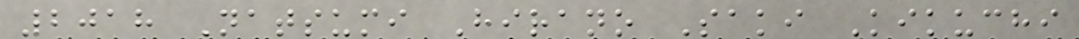2018 Natsumi Hirano Saki Kikuchi
